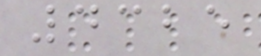4325
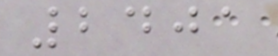2401
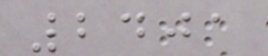2401
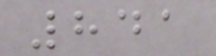841
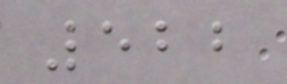522
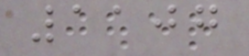1107
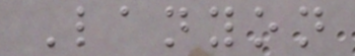Lanyon
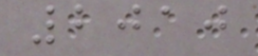2010
